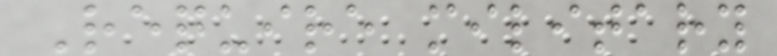Require military
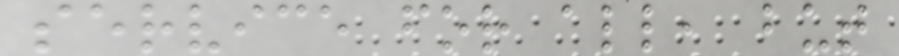service for all, but
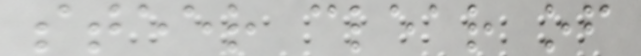steer clear of
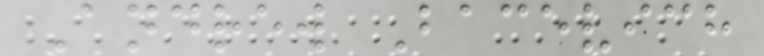Andrew Bacevich
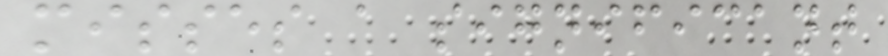misses a significant
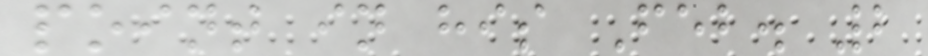point in his Feb. 2
